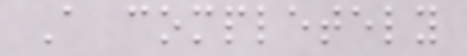A completely
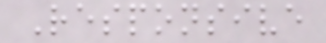Responsive
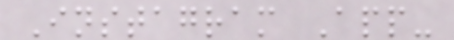Instagram App-
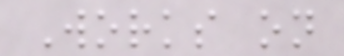Works on
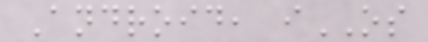Android, iOS
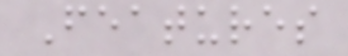Features
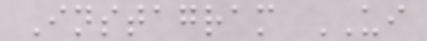Instagram UI
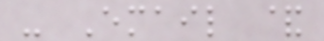- Email &
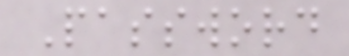Password
